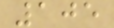105
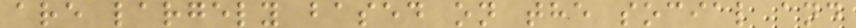are largely based on the social and
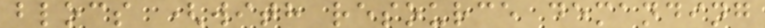blocs (with resource demanding
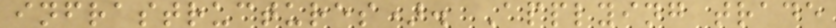infrastructures). Applying trade
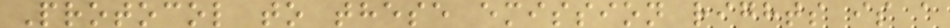Protocol to these emission rights is a
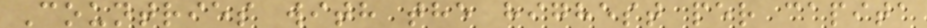Countries with the highest per capita
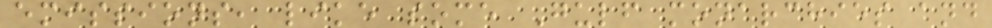emissions, like some Gulf monarchies and
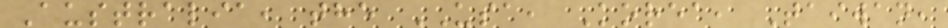Australia, the USA, Korea, Taiwan,
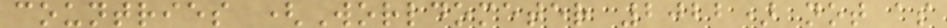countries (Worldometer 2022) not as
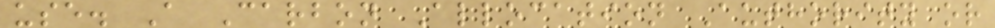use. A Carbon Allocation Authority or
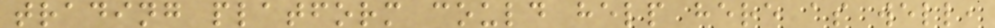trading platform could help here as well,
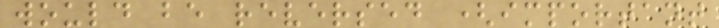would be reversed (important
